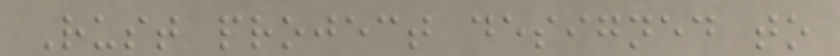Rust project designed to
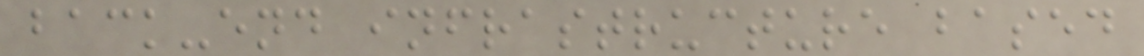back-end infrastructure based
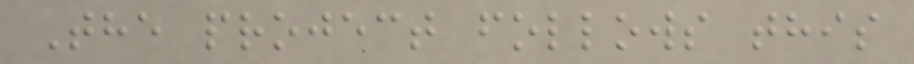The project follows this
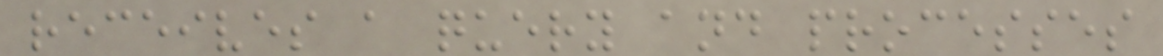receives a query and processes
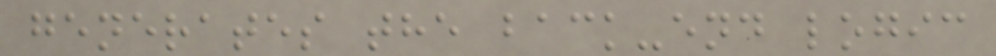generates the back-end logic
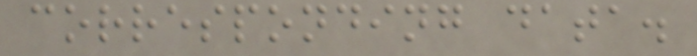corresponding data.
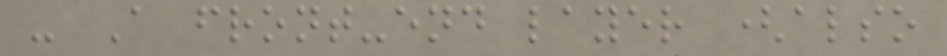- A front-end layer (also
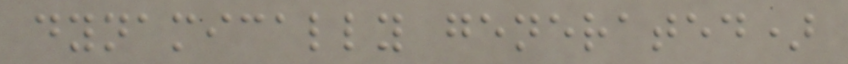dynamically generated)
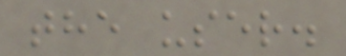the user.
